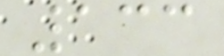133
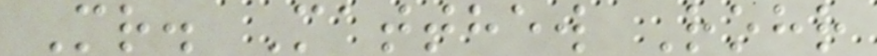Mr. Matthew Rohr
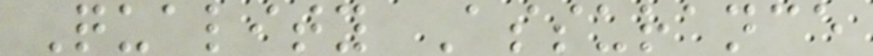Quality Assurance
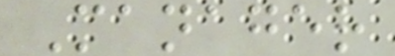Manager
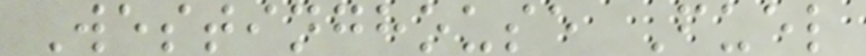Westinghouse Fuel
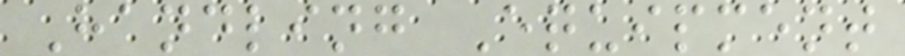Handling Equipment
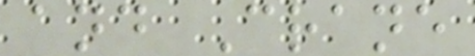and Crane
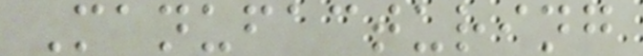Manufacturing
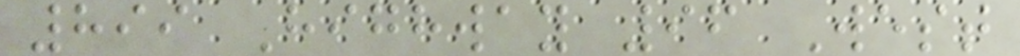899 Highway 96 West
